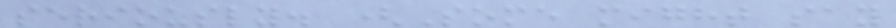seriously. (Some might say
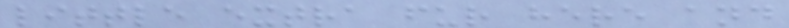little extra fur here and
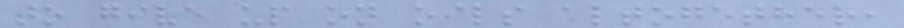to give up on oils altogether,
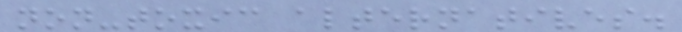non-toxic alternatives.
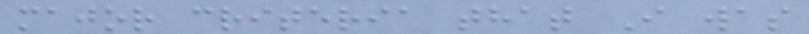major criteria that I was
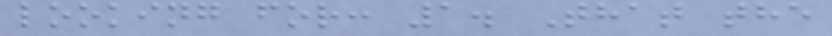looking for: 1. That the
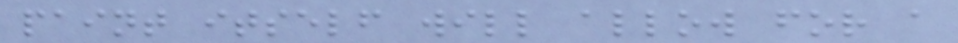paint itself will allow for a
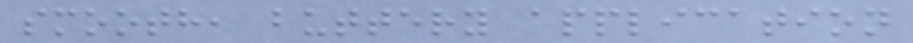smooth, buttery application
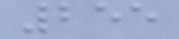255
